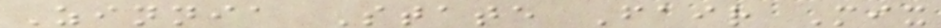Zinnia State Fair Mix
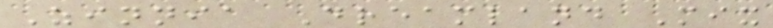Zinnia Dreamland Mix
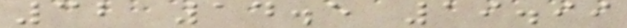32 14.5 19.99
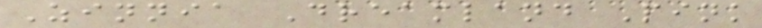Zinnia Dreamland Pink
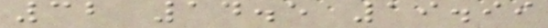32 14.5 19.99
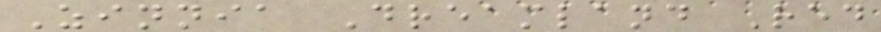Zinnia Dreamland Red
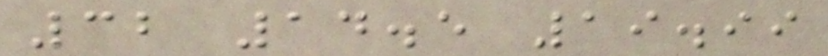32 14.5 19.99
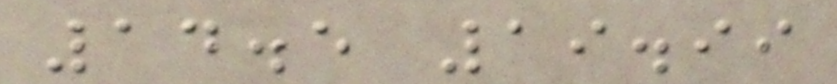14.5 19.99
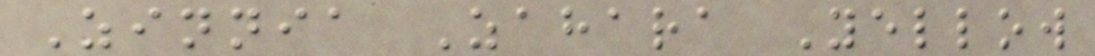Zinnia Zahara Yellow
